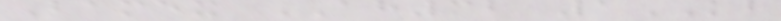Bamex AH32 1KB
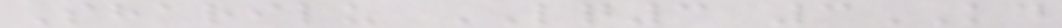Sharilu LQ3 3KD
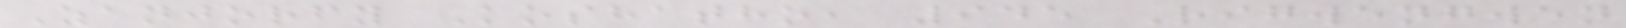Zanjorfy Koshatho, 945 Rigwengwen
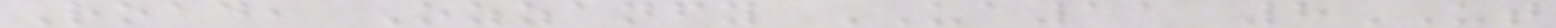Road, Ozzanfy UA11 8UT
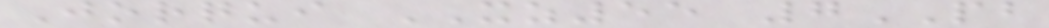Jorqui XZ55 7PB
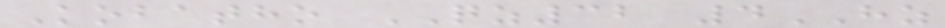Kobatho QZ32 4HZ
